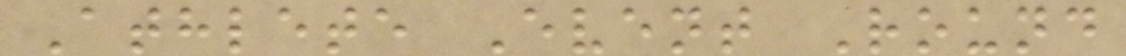Athlete Event Round
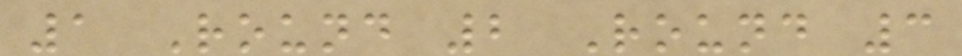1 Round 2 Round 3
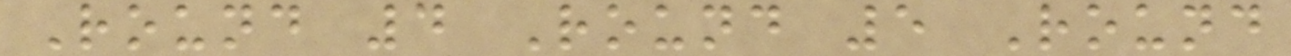Round 4 Round 5 Round
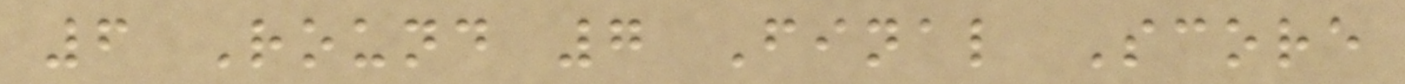6 Round 7 Final Score
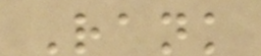Rank
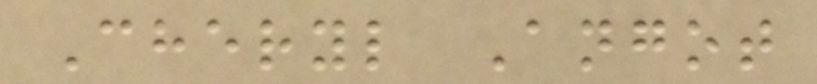Cheryl Angot
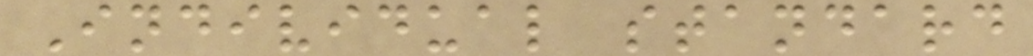Individual standard
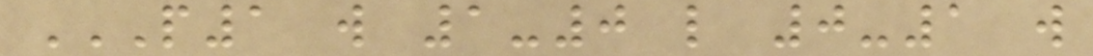P1 W 1-0 L 0-1 W
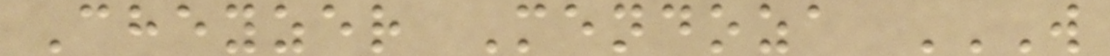Cheyzer Mendoza W
